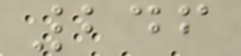246
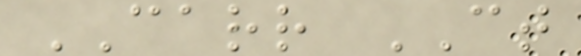CARR CT
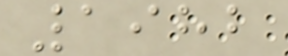1982
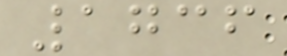1736
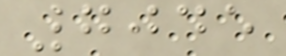7045
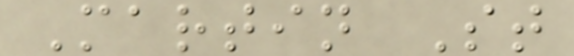Martin St
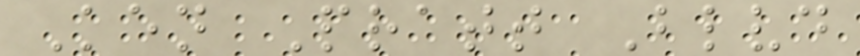Ken Pratt Blvd
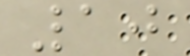10
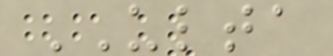ULTA
